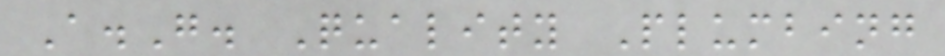A.G. Quality Plumbing
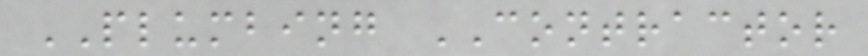PLUMBING CONTRACTOR
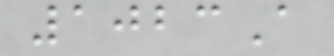1023A
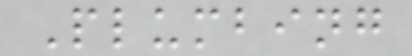Plumbing
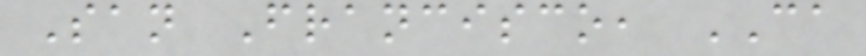San Francisco, CA
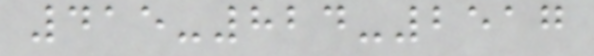415-824-2517
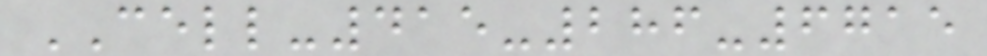CELL-415-286-6715
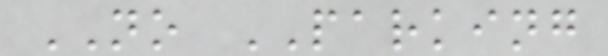NO PARKING
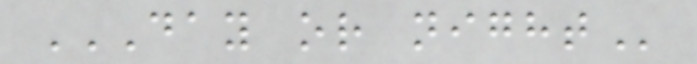DAY OR NIGHT
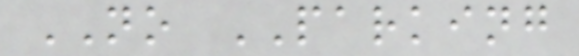NO PARKING
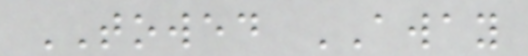TOWED AWAY
